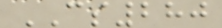CS280
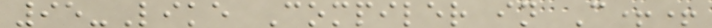95-Like Compiler in C++
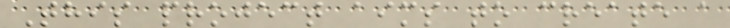This project aims to create a
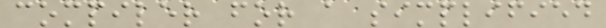compiler for a simplified
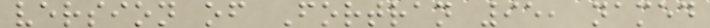version of Fortran 95, named
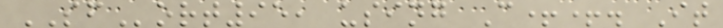SFort95, using C++. It
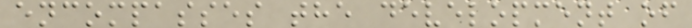encompasses the development of
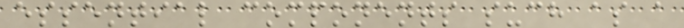essential components such as a
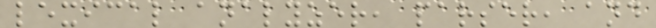lexical analyzer, parser, and
